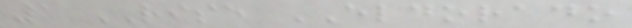1 RISE ELDORADO
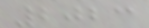2023
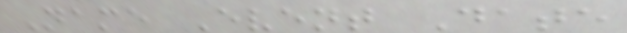Name Event Date
